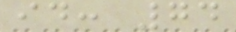id: 74
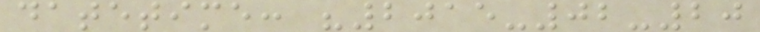datetime: "2015-02-20
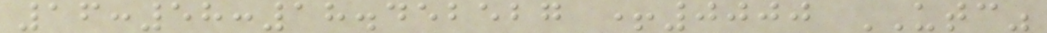16:58:18.452527 +0000 UTC"
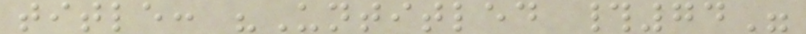title: "Untitled #74"
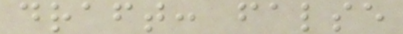draft: false
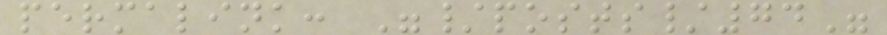permalink: "/posts/74"
